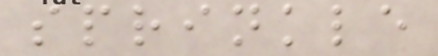sprinkle
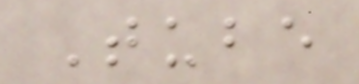Tube
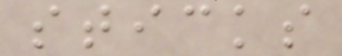sticks
